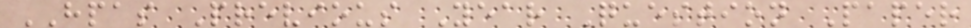HPAS Previous Year Question Paper
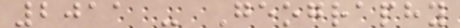2011 - Geography
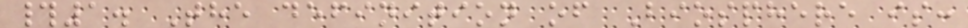#1. The definition of Biosphere is:
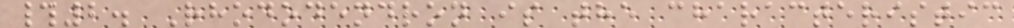#2. Rhododendron is the characteristic
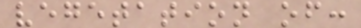vegetation of:
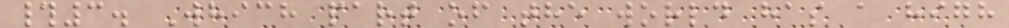#3. Which part of the world has a high
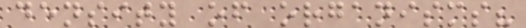density of organisms?
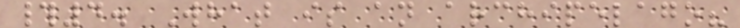#4. What is an archipelago?
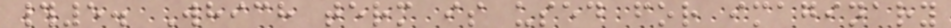#5. Which term is used for imaginary
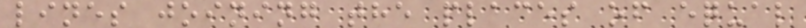lines joining the places of equal
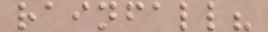rainfall?
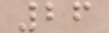26
